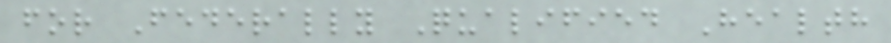for Federally Qualified Health
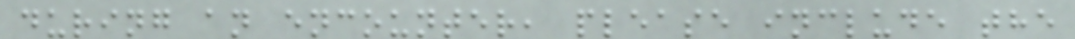during an encounter, please include the
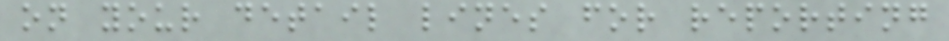on your detail lines for reporting
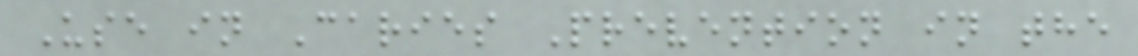Use in Caries Prevention in the
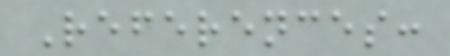References:
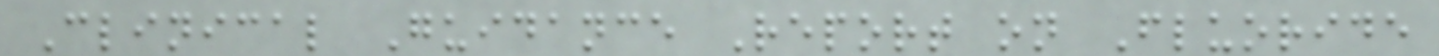Clinical Guidance Report on Fluoride
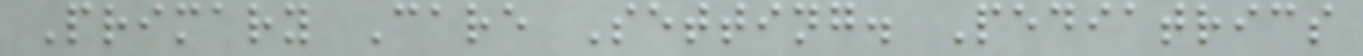Primary Care Setting. Pediatrics
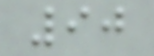90
